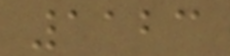1123
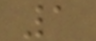1
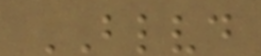BLVD
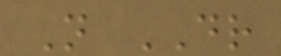N DR
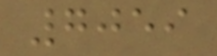7059
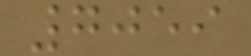7059
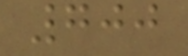700
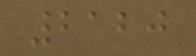2120
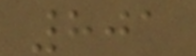801
